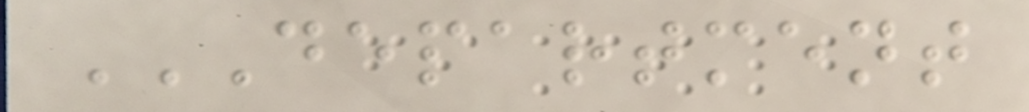DEPARTMENT
